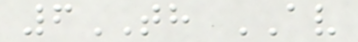6TH AV
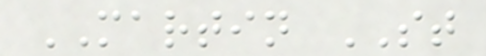MARTIN ST
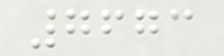7673
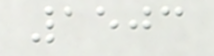1503
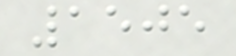1505
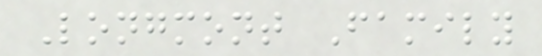Longmont Family
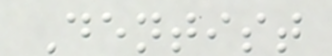Dentist
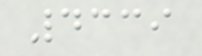4339
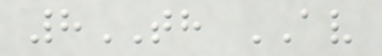8TH AV
